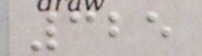325
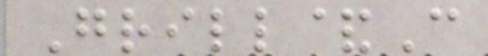Grill&C
